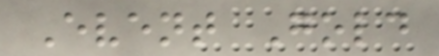Event Gold
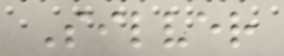Silver
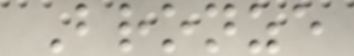Bronze
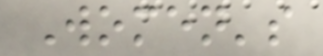Women's
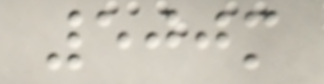500m
